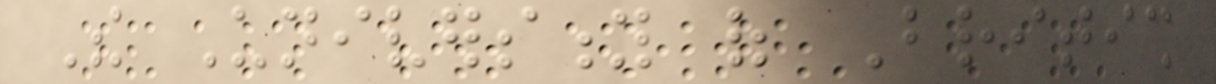The University of British
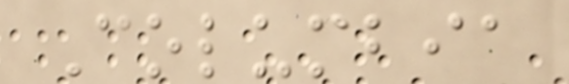Columbia
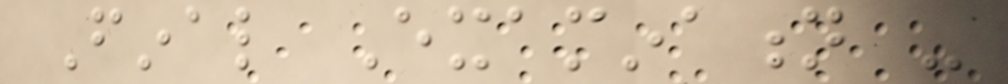Final Examination -
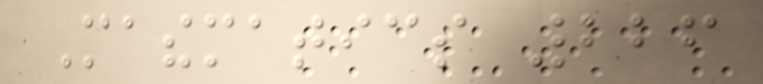Mathematics 226
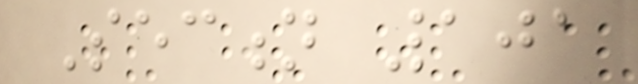Section 101
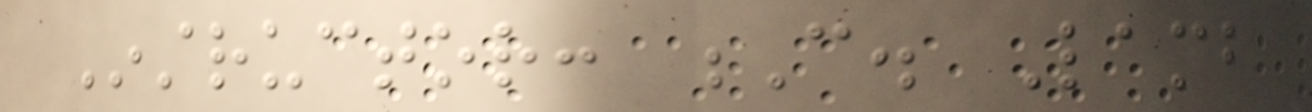Instructor: C. Lamb
